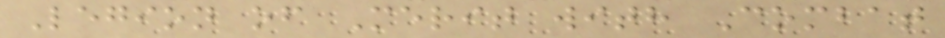Legion of Merit with Combat
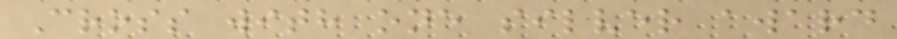Cross with one silver award
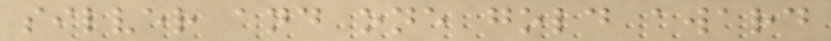silver and one gold award
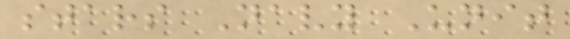stars Navy Unit
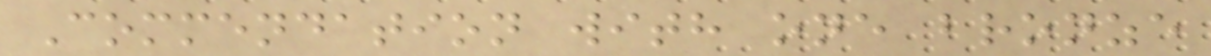Commendation with one bronze
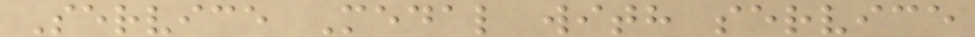Service Medal with service
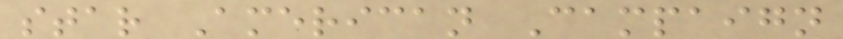star American Campaign
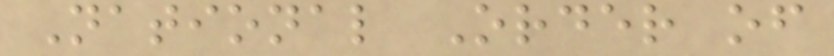National Order of
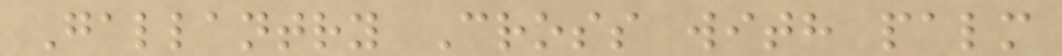Gallantry Cross with palm
